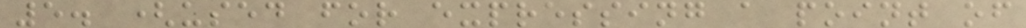5. (used for expressing a point of
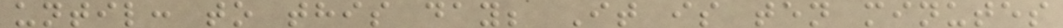until: to this day; It is ten minutes
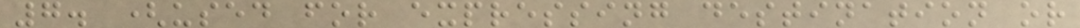7. (used for expressing destination or
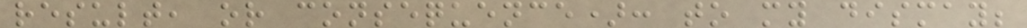result, or consequence): to my dismay;
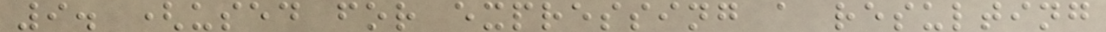9. (used for expressing a resulting
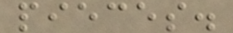pieces.
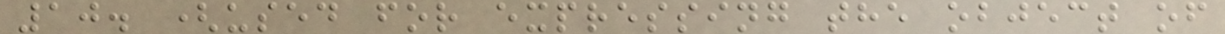10. (used for expressing the object of
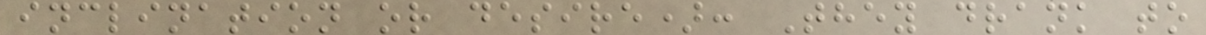inclination or desire): They drank to
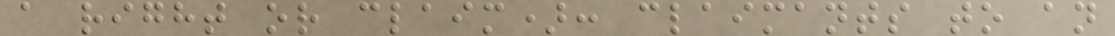a right or claim): claimants to an
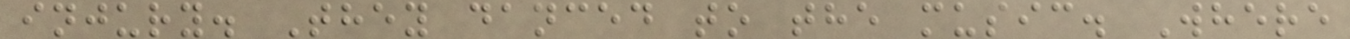injury. They danced to the music. Where
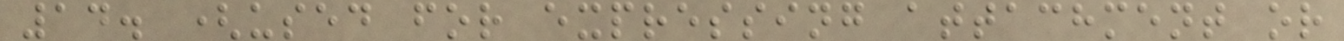14. (used for expressing attachment or
